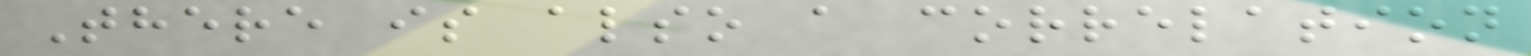There is also a correlation
